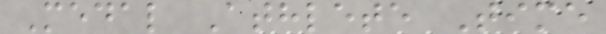Medal Athlete Time
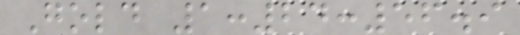Gold 1:24:56.9
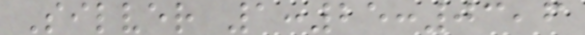Silver 1:25:03,6
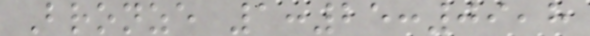Bronze 1:25:09,8
